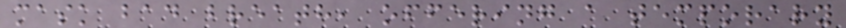mask bad breath, offering a temporary
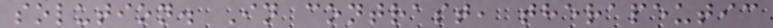solution. In contrast, therapeutic
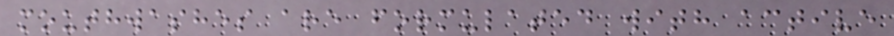mouthwashes are formulated with active
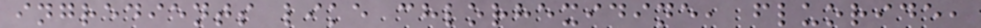ingredients like chlorhexidine, fluoride,
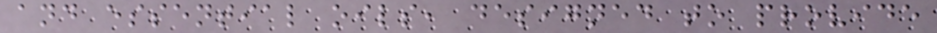and essential oils, designed to provide
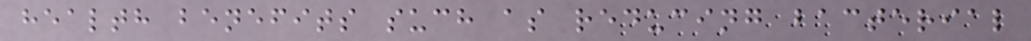health benefits such as reducing bacterial
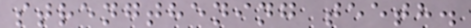strengthening teeth.
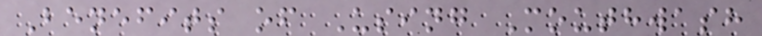Benefits of Using Mouthwash
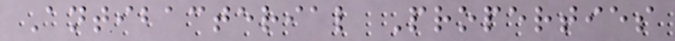Antibacterial Properties
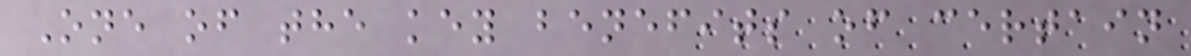One of the key benefits of certain
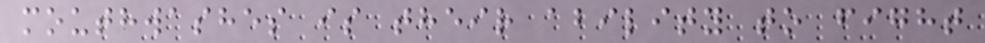mouthwashes is their ability to fight
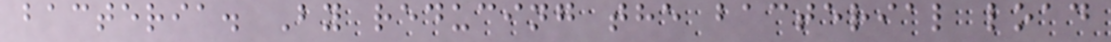bacteria. By reducing the bacterial load
